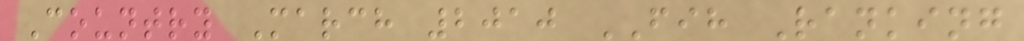Country March 2010 FIH Ranking
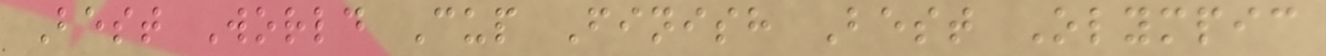Best World Cup Finish Best Olympic
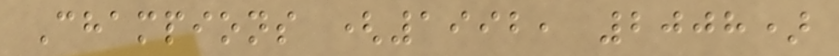Champions (1992, 2008)
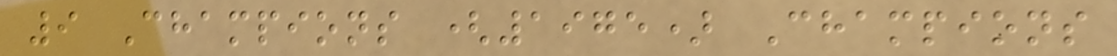9 Champions (1975) Champions
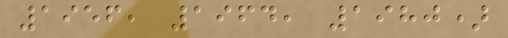1956, 1964, 1980)
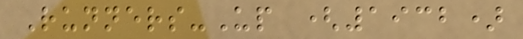Runners-Up (1932)
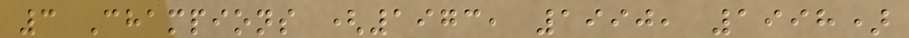3 Champions (1973, 1990, 1998)
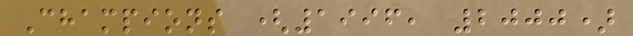Champions (1996, 2000)
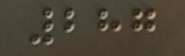287
